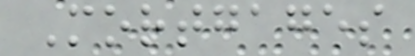Mortgages
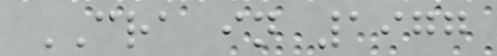CRA in 1977
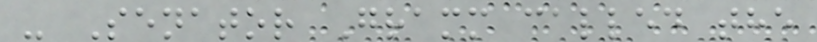- Senator Gramm called the
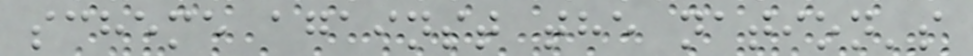scheme against the nation's
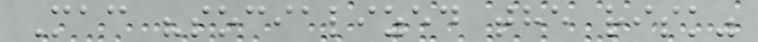Mac "socialized the risk"
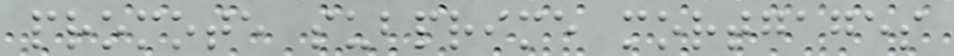promote subprime mortgages
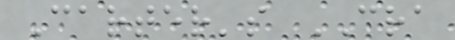Carter's CRA
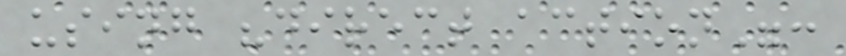using "direct action":
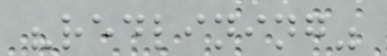"redlining"
